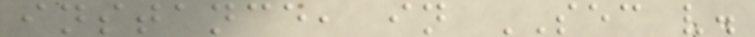instance, in SEC v.
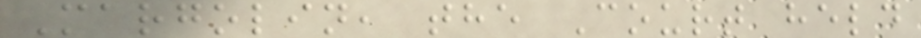Margolin, the Court held
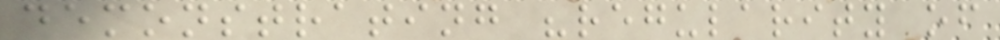demonstrating "regularity of
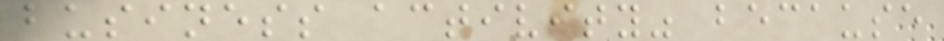business activity" because
